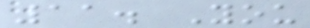11. You
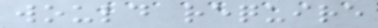would require
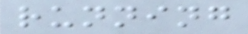running
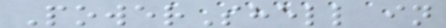PowerShell in
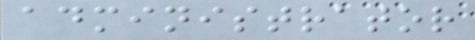administrator
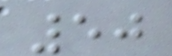50
